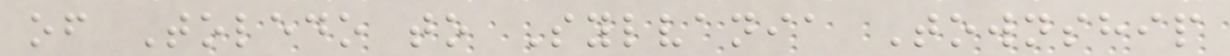of Toledo to Sylvania Township
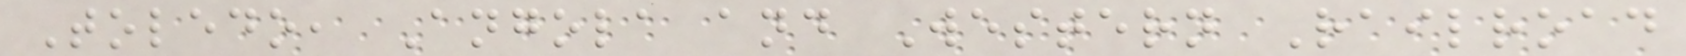Toledo, Angola and Western Railroad
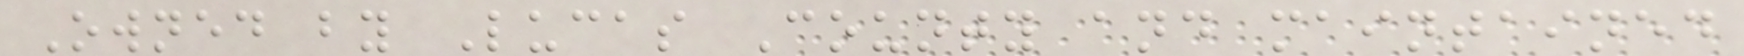Owned by Lucas County and maintained
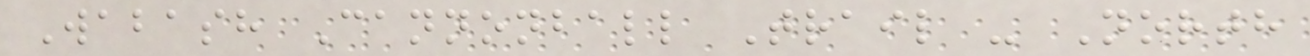Wabash Cannonball Trail - North
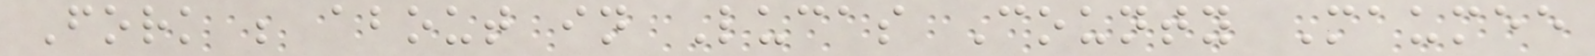Fork ; about in Lucas County Maumee
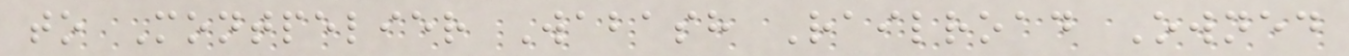to Montpelier Wabash Railroad Owned
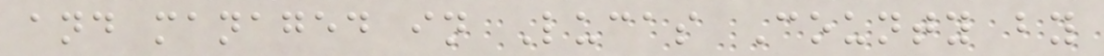and managed in Lucas County by
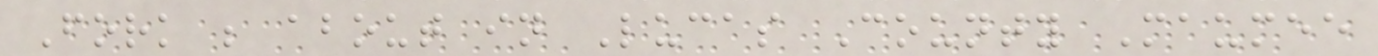Fork ; about in Lucas County Maumee
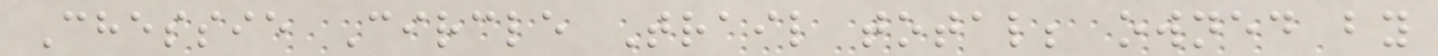Chessie Circle Trail total; owned by
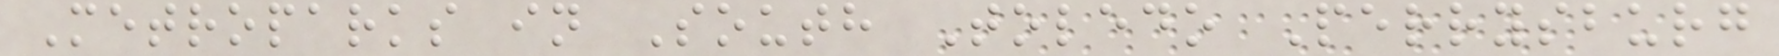Metroparks in South Toledo Perrysburg
